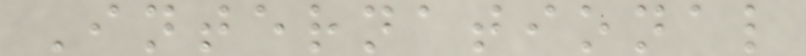International
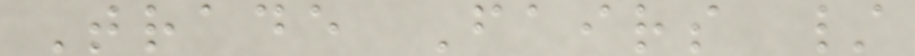Trade Fairs /
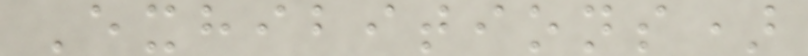Exhibitions)
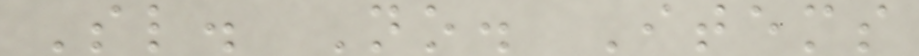Sl. No. Items
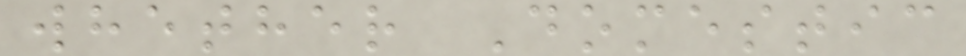whether Domestic
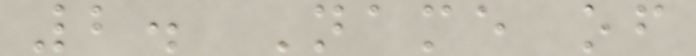2. Name of
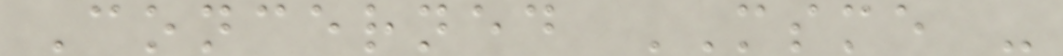Concerned MSME -
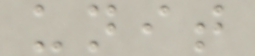unit
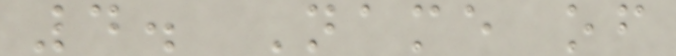4. Name of
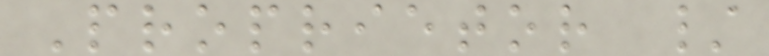Proprietor /
